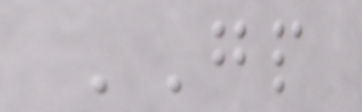GP
